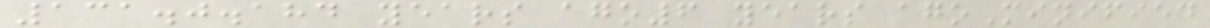131.0.184 years ago6 years agoMinified
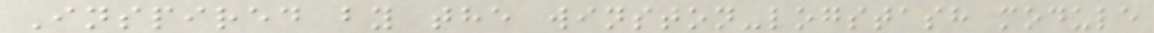Inspired by the winston-logstash module
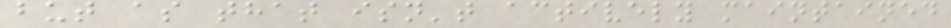but as that isn't actively maintained
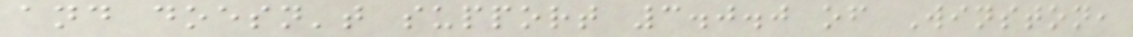and doesn't support 3.0.0 of Winston,
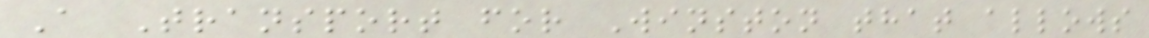A Transport for Winston that allows
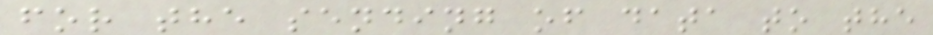for the sending of data to the
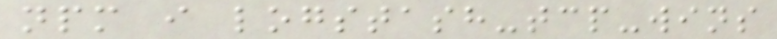npm i logstash-tcp-wins
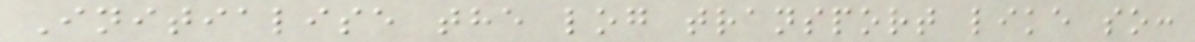Initialise the log transport like so:
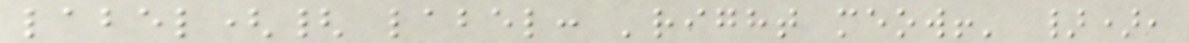label({ label: 'right meow!' }),
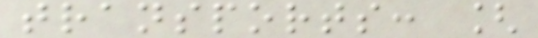transports: [
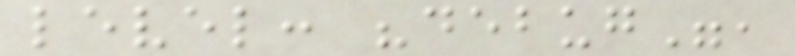level: "debug",
